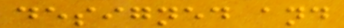designed and
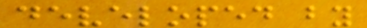developed by
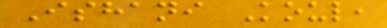Ishani Koul,
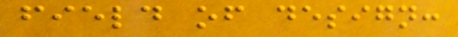field of design:
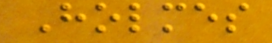Holmes
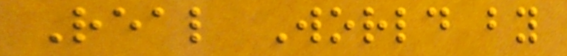Real World by
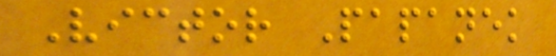Victor Papanek
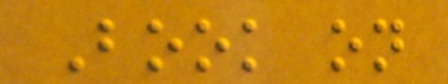Book on
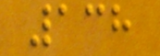138
